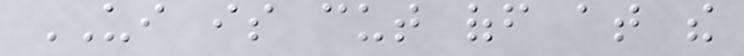UI is cut off at the
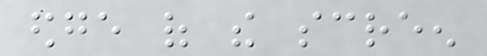edge of the screen
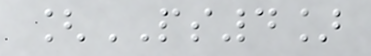[PS4]
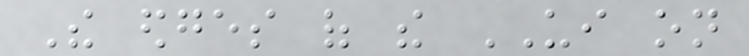The edges of the UI on
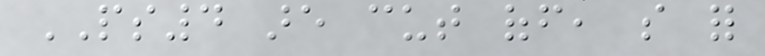PS4 are cut off, so for
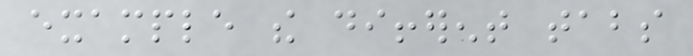example the different tabs
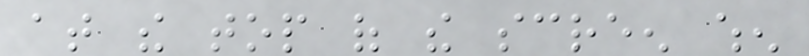at the top of the screen when
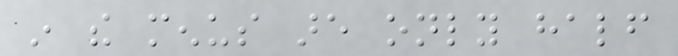in the menus are only half
